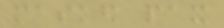masked pax
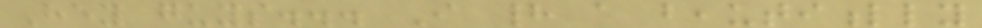Hey guys... I had a beautifully
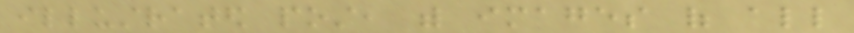illustrated post, with images of all
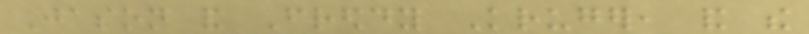Jason and Freddy Kruger, and the
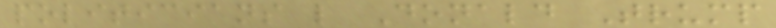politicians like Donald Trump
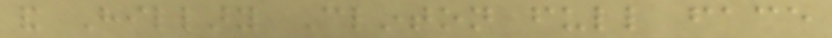and Hillary Clinton full face
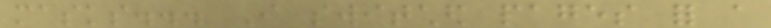masks... I switched pages for a
